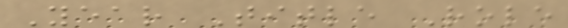Year Title Role
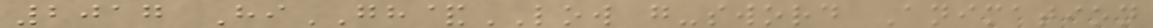2017 HiGH&LOW g-sword Animation
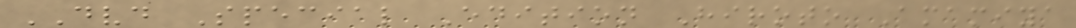DVD Special Edition Hiroto Amamiya
